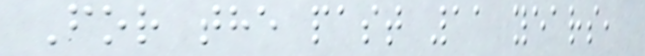For the past 11 years,
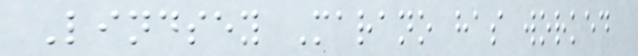Lindsey Marano has worked
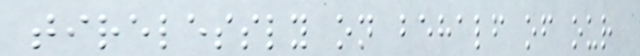tirelessly on behalf of our
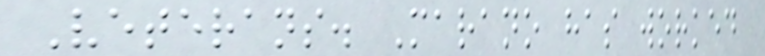Veterans. Marano has worked
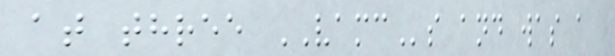at three VAMCs and was a
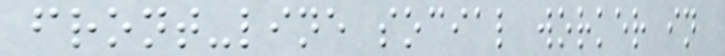front-line social worker in
